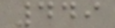449
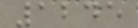1245
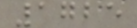1725
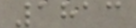1813
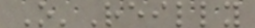O'Reilly
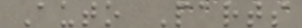Auto Parts
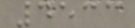4533
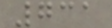731
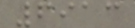6913
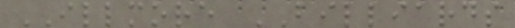ILLMORE BILLIARDS
